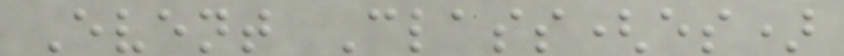Event Class(es)
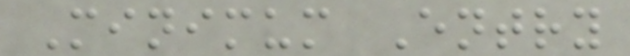Minimum Entry
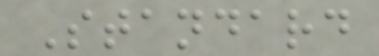Standard
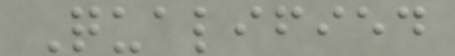Qualified
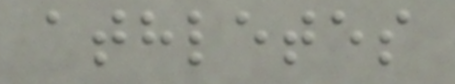athletes
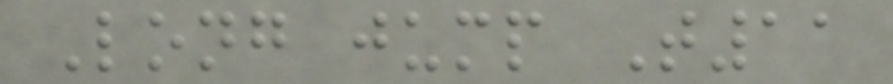Long jump T11
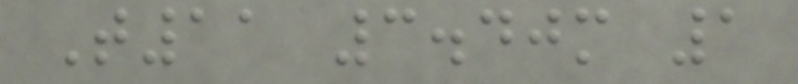T11 3.40m 1
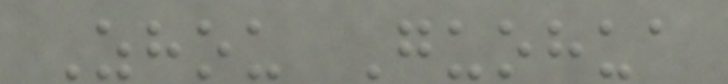Zhou Guohua
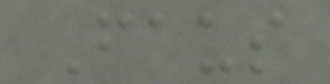Faus
